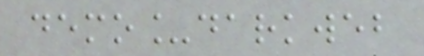demo_darkweb
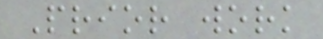Prior work
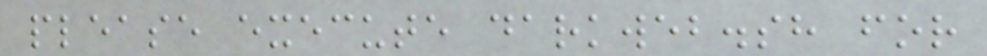please execute darkweb.sh for
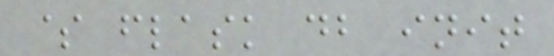$ flask db init
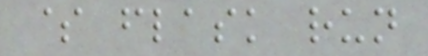$ flask run
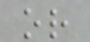or
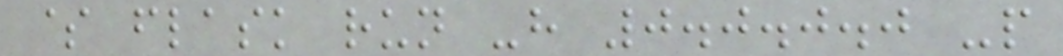$ flask run -h 0.0.0.0 -p
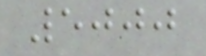5000
